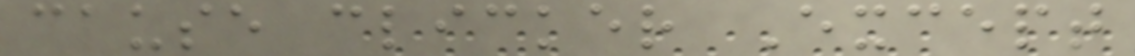cause clicker Except
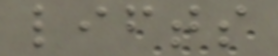lifts
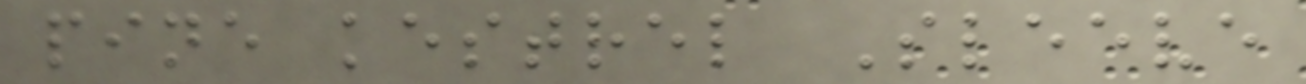pine kestrel Sleeve
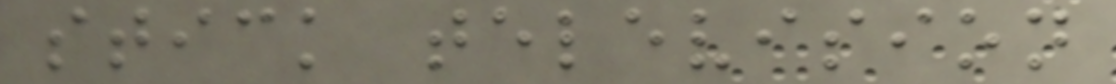stick television
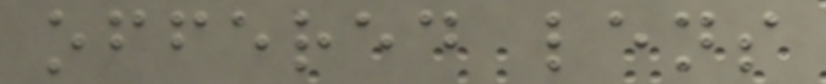offered lens
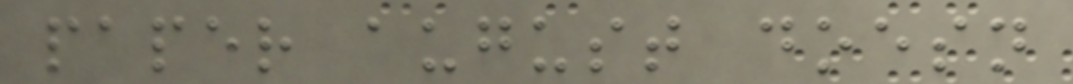paper august doesn
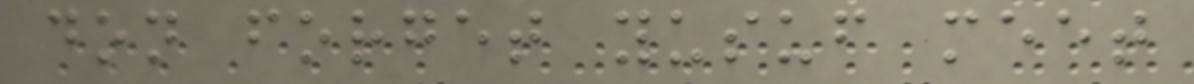don forget yusuf meet
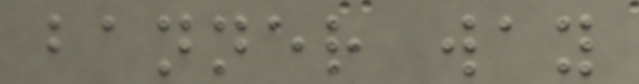banner way
